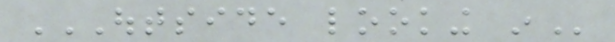OUTSIDE LOOKING IN
